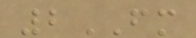2FM
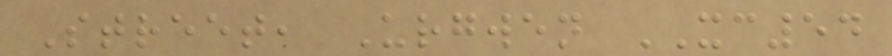Street, Urgwen XC54
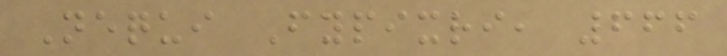Nequi Fypixri, 666
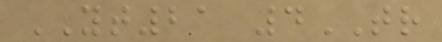YT21 4TR
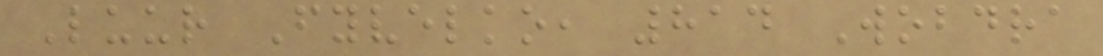Luur Fyvelko, 814 Wobdra
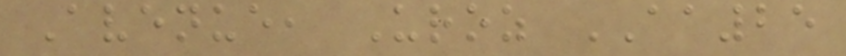Avenue, Uroz AA25
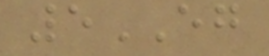5EG
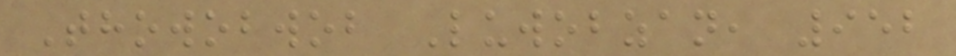Thowobwob Luwobzan, 952
